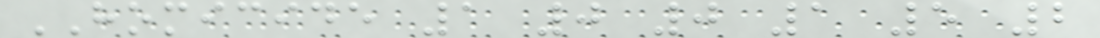HOMICIDE 1 0 0 1 5 2
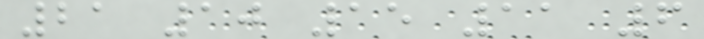21 10 15 11 6
